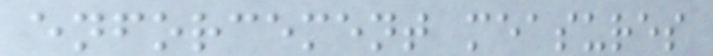enforcement measures
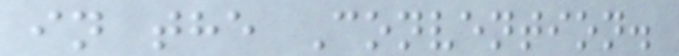in the Convention.
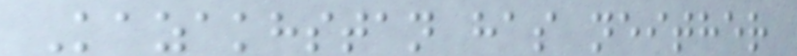Kazakhstan has neither
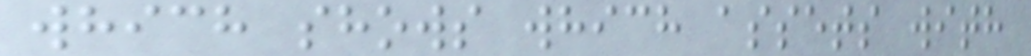which shows which assets with
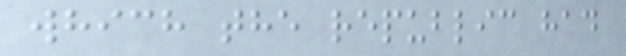which the republic had
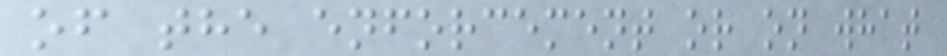of the enforcement or on what
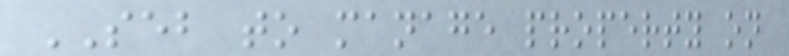SEB to manage property on
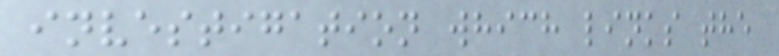investigation which links the
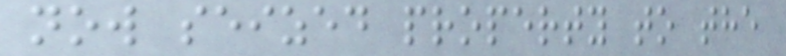now seized property to the
